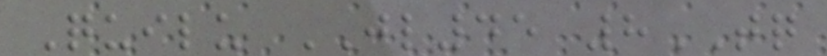Quilu JL45 8TQ
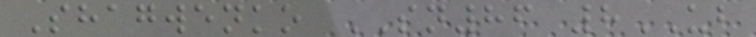Shagwenko SN86 8UB
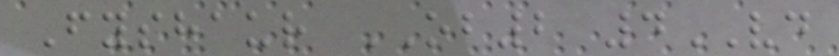Fyshaur OB2 4VD
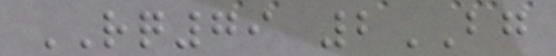RQ79 2BG
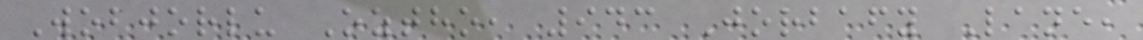Wobjorlu Oztho, 943 Jorbafy Lane,
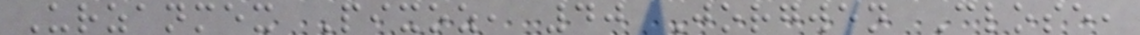Urzanmex Pixoz, 40 Jorgwen Close,
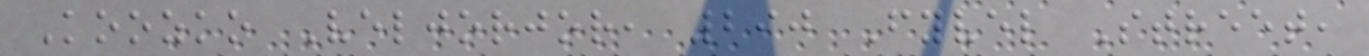Koozko Veljorjor, 290 Fyvel Street,
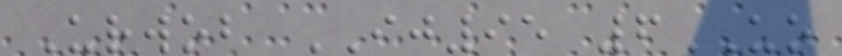Urwob IJ95 6UO
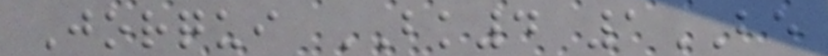Jorqui BK4 1BE
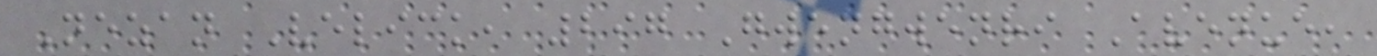Nezan Velick, 297 Gwengwenri Avenue,
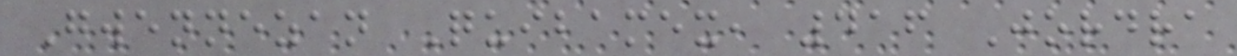Gwennezan Quibamex, 416 Jordra
